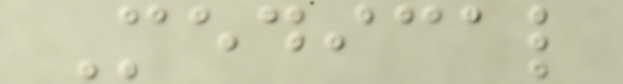Medical
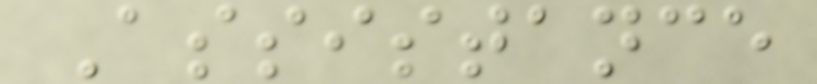Assistance
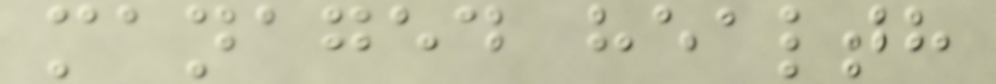managed health
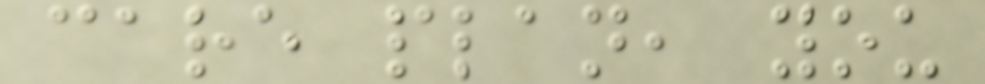care plan, you
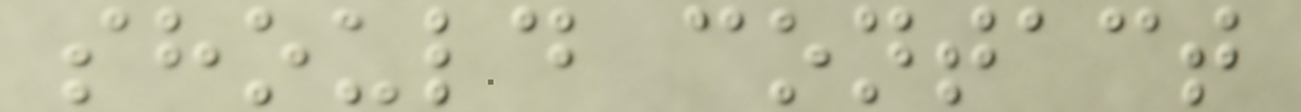should contact
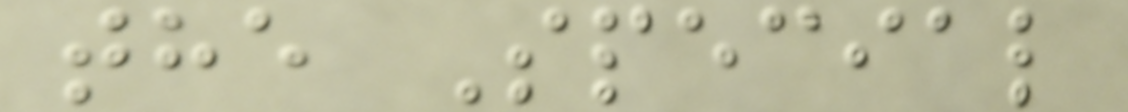the Special
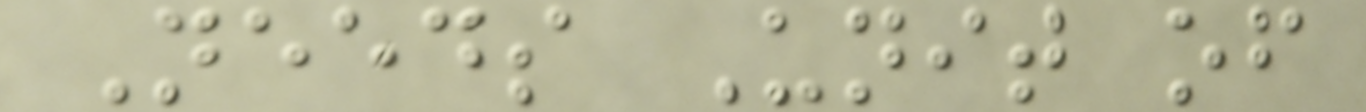Needs Unit of
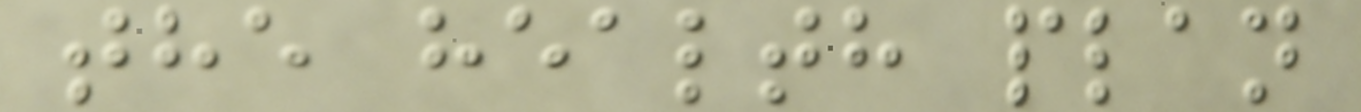the health plan
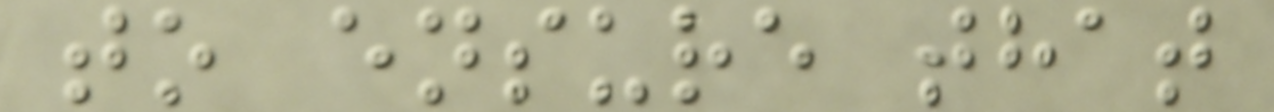to ensure that
